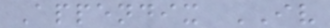Appendix IV
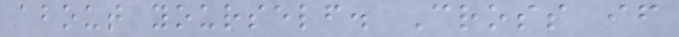about yourself. Cross if
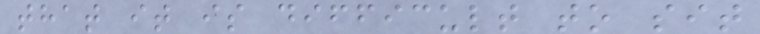that it is difficult to sit
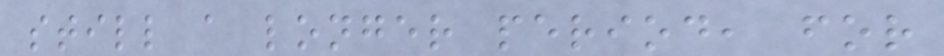still a longer period, for
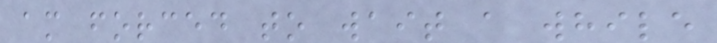am forced to wait a while
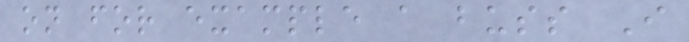on for example a buss I
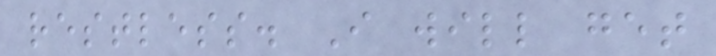restless. I will get
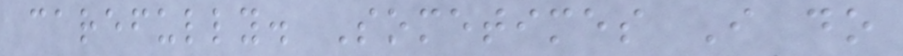carefully. Sometimes I do
